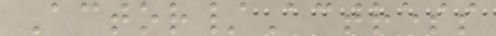Actor/Actress
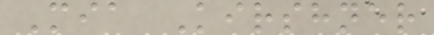Mia Kirshner
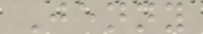Jenny
